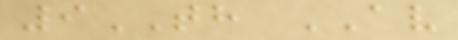9TH AV
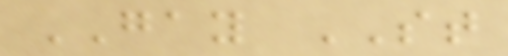GAY ST
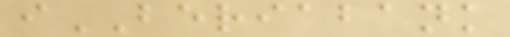iBERIABANK
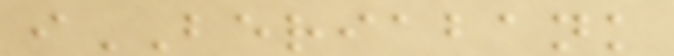iBERIABANK
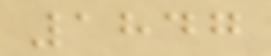1847
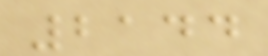2144
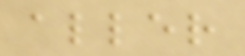aller
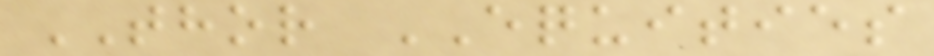THOR EQUITIES
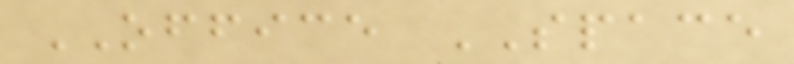OFFICE SPACE
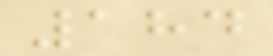184
